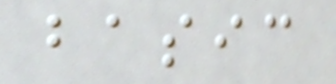basic
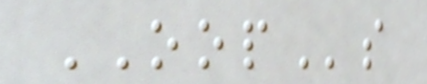OOPs
